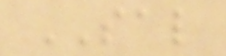SAL
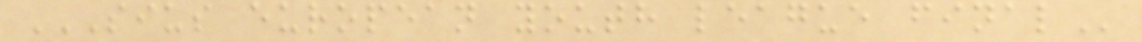SIUS EUROPEAN YOUTH LEAGUE FINAL
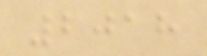2018
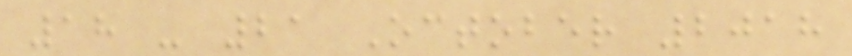18 - 21 October 2018
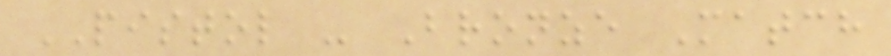PISTOL - Bronze Match
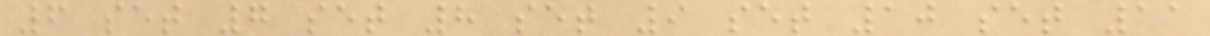6 set 7 set 8 set 9 set 10 set 11
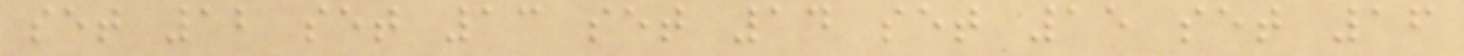set 12 set 13 set 14 set 15 set 16
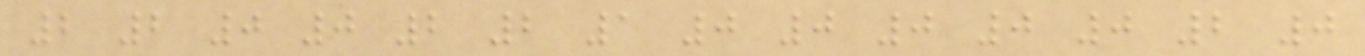2 2 0 0 2 2 1 0 0 0 0 0 2 0
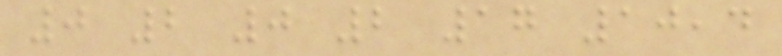0 2 0 2 17 10,4
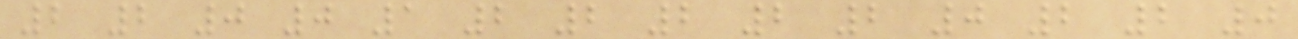2 2 0 0 1 2 2 2 2 2 0 2 2 0
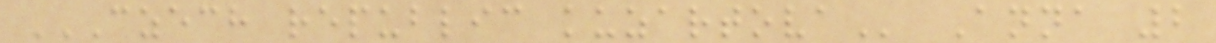CZECH REPUBLIC KUZARTOVA Anna 2
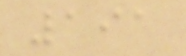191
